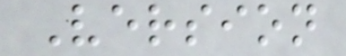Version
